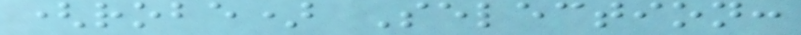(robe) Selection:
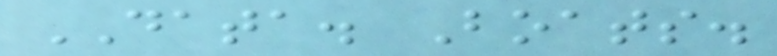DATA. Boats.
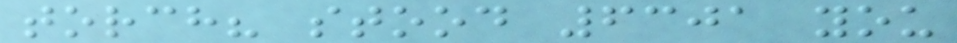torch? stood 6301 you
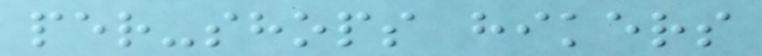per-shops hikers
